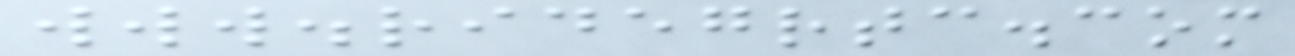www.ridegrtc.com
